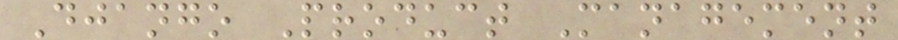Django Product Management
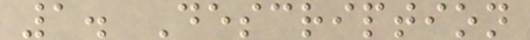1. Description
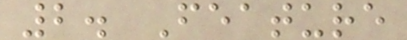2. Feature
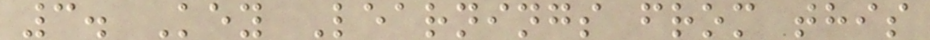3. Key Learnings from this
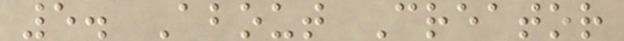5. About Creator
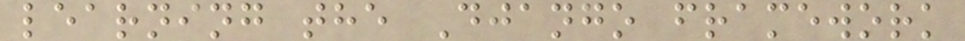learning the Django framework
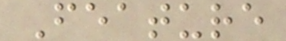Feature
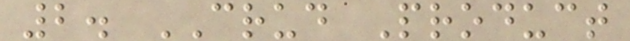2. CRUD Product
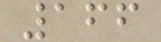166
